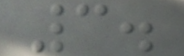3.
